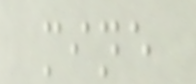mine
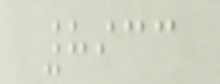8933
